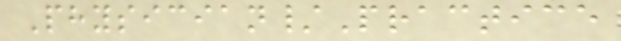Physician/Practice
